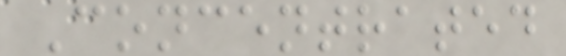Concentrated
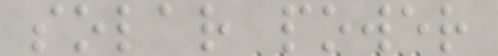solar power
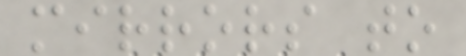mirrors to
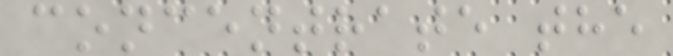concentrate the
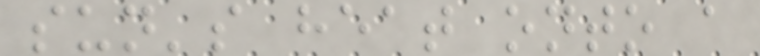sun's heat onto a
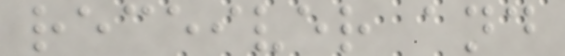receiver and
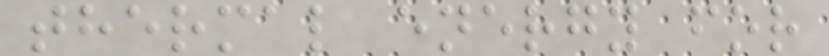thermal energy for
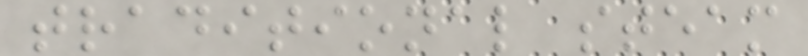traditional steam
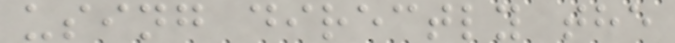using directly the
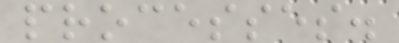processes.
